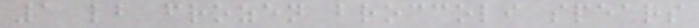1 lb frozen broccoli spears
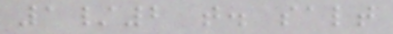1/2 t. salt
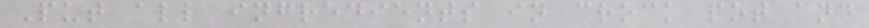Put all ingredients in crock pot and
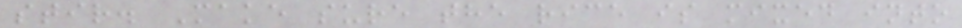stir. Make sure the rice is mixed into
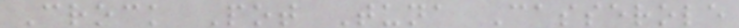Crock Pot Tuna Casserole
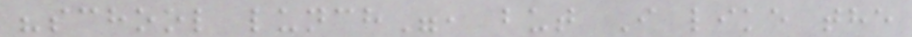"school lunch", but I like the
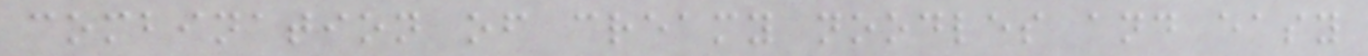combination of creamy noodles and easy
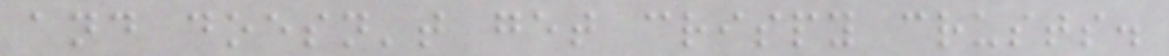and doesn't get crispy crusts.
